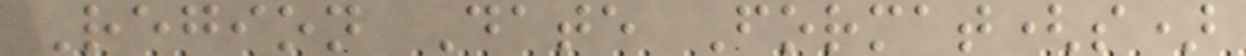Region Date Format(s)
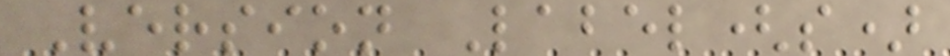Version Label(s)
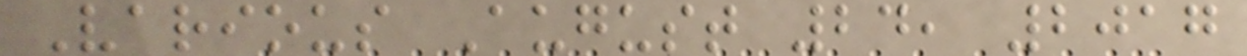Various August 24, 2017
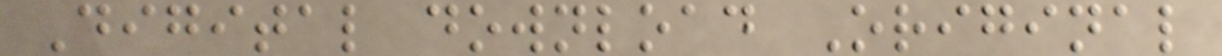Digital download Original
